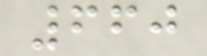660
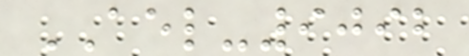AEL-9092
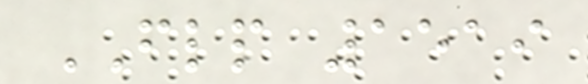FLP 1519
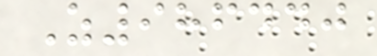Z986440
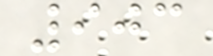903
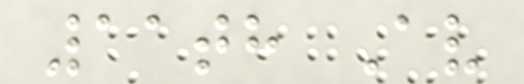11th Av
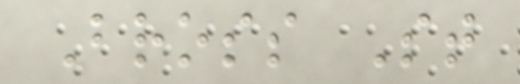Bross St
